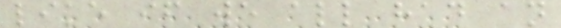like if we all had an
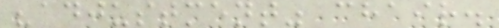"adjustment" chair.
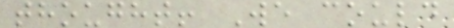thought! We could
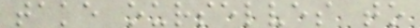take ourselves to
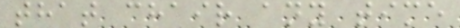that chair any time
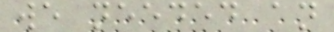we needed an
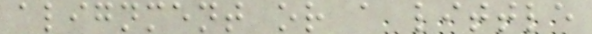alignment or a little
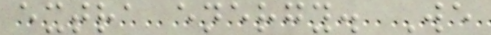extra energy. We
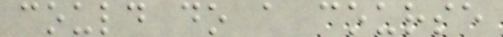could do a course
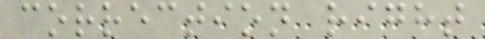correction right
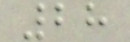28
